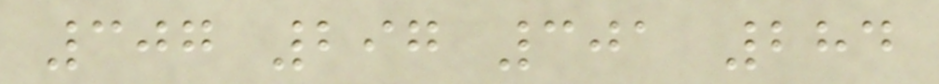307 297 301 284
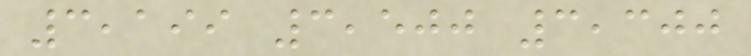3,199 3,500 3,300
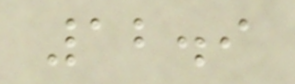12.9
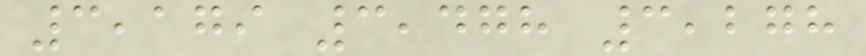3,179 3,478 3,278
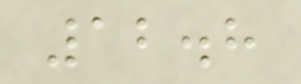12.8
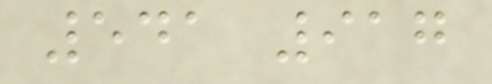541 917
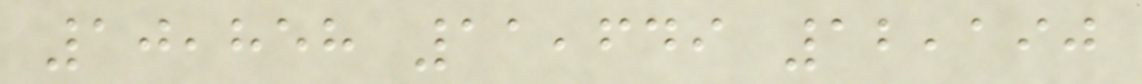10,858 11,649 12,190
